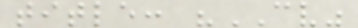title: "CV"
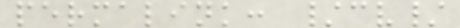permalink: /cv/
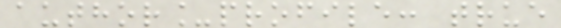author_profile: true
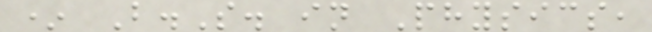* B.S. in Physics,
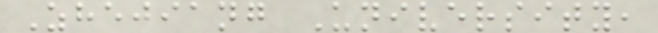Zhejiang University,
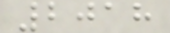2018
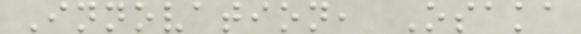Innovation, Osaka
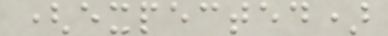(expected)
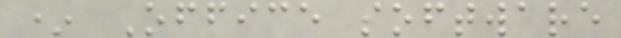* Office software
